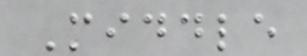Middle
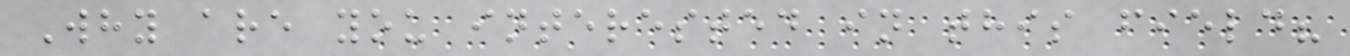Why are you interested in this field?
